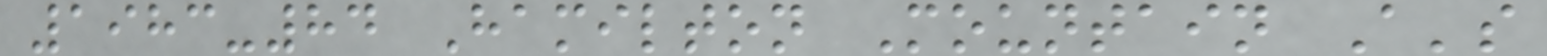1983-84 Hamilton Mountain A's
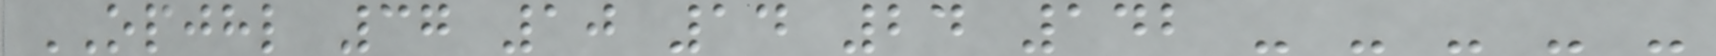OPJHL 37 10 14 24 142 - - - - -
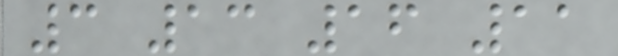3 13 16 11
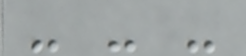- - -
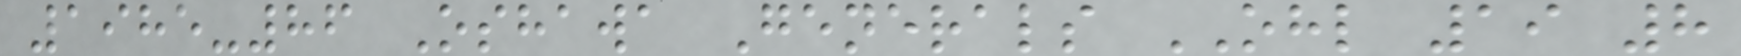1985-86 Oshawa Generals OHL 19 8
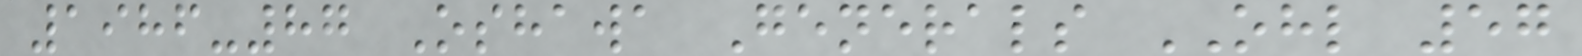1986-87 Oshawa Generals OHL 57
